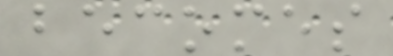becomes
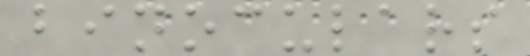binoculars
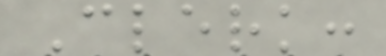Clerk:
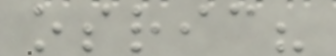osric?
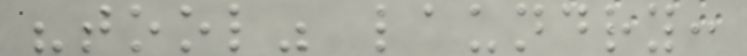"tool" laundry:
